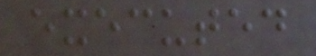executed
